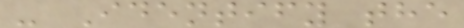- Identify the
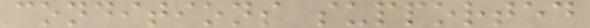conditions supported
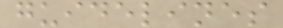guidelines
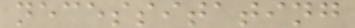necessitating
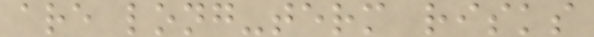are long-term risks
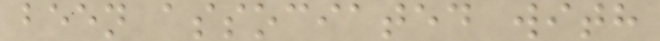been associated with
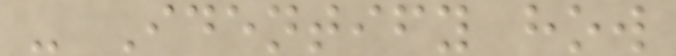- Identify how
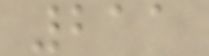211
